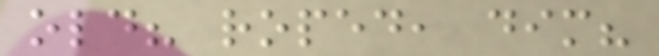old? roped, dim?
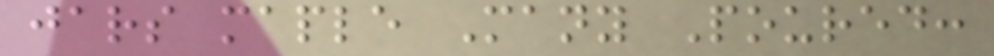jars maple Many Poured:
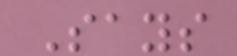Says
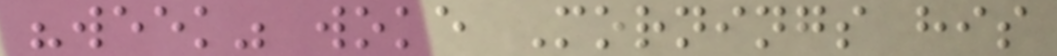"week" woke Mornings his
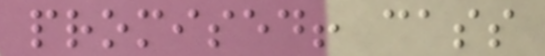promised! cass
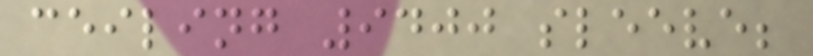ceiling 9400 sleeve;
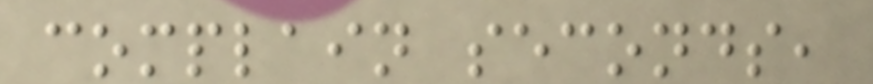complain seconds,
